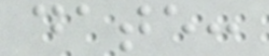date:
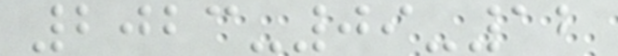2023-09-12
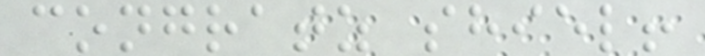congratz shiel!
